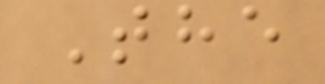The
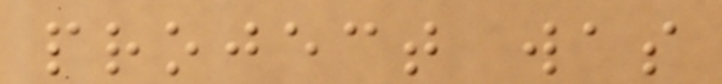project was
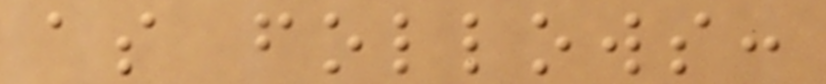as follows:
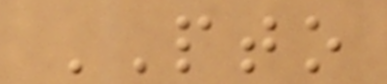PTO
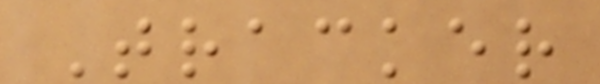Tracker
